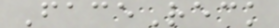FaceReck
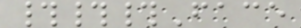###Face
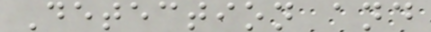Detection and
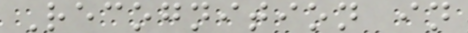Recognition in
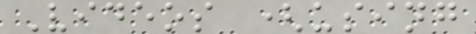Videos (using
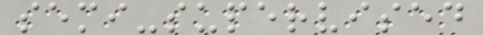semi-supervised
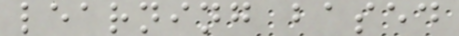learning based
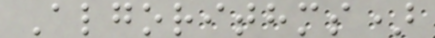Algorithms)
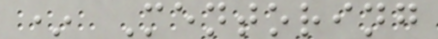* Mentoring
